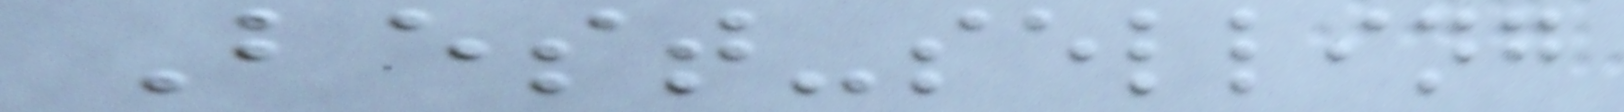Best-selling
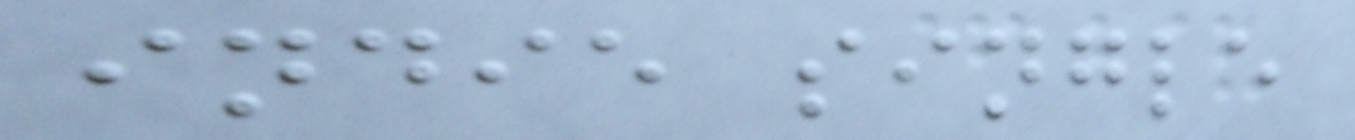indie single
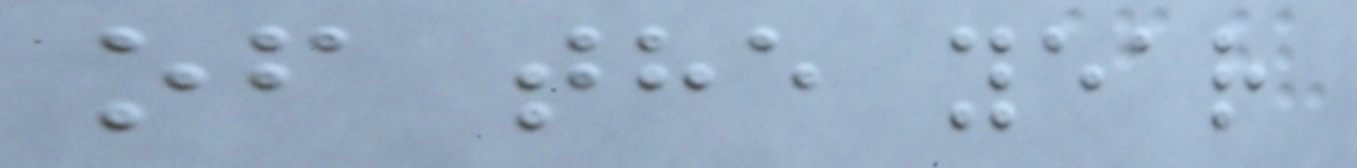of the year
